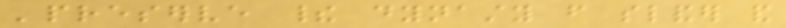'preserve their dynasty from slander and
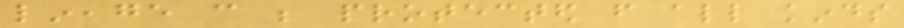lineage can be protected from all kinds
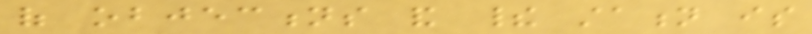of objections and their station is
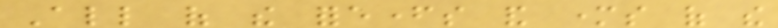All of the forefathers and mothers of the
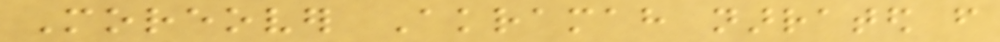Moreover Akramah narrated from
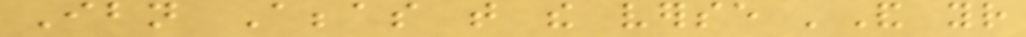Ibn Abbas that the verse 'And your
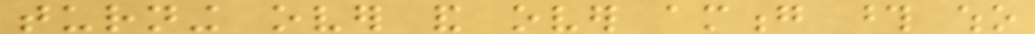turning over and over among those who
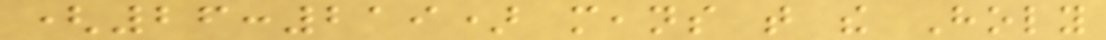(26:219) means that the Holy
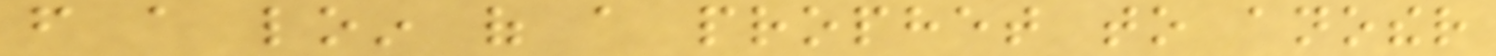from a loin of a prophet to another
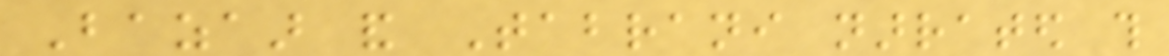Bazaar and Tabrani narrated this
